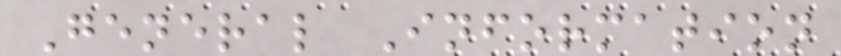General Information
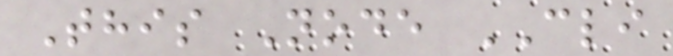This Node CLI
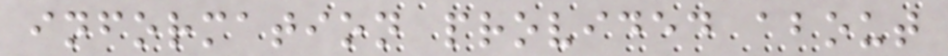information provided about
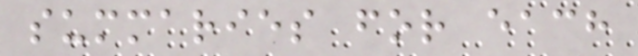summaries for each
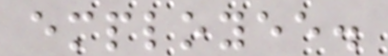employee.
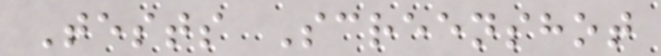Tests Screenshot
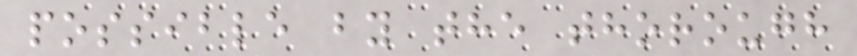possible by the thorough
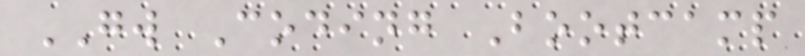GW Coding Bootcamp
